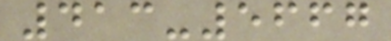413-5667
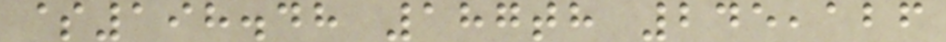$198.48 187th 245,126
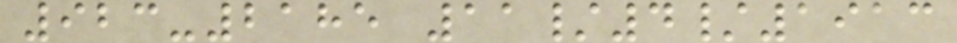923-2185 11/4/1913
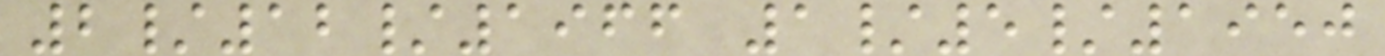2/12/1966 1/5/1950
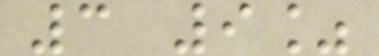3 9%
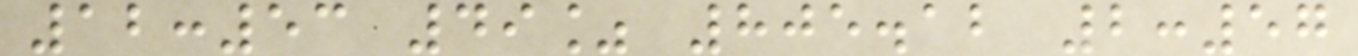12:53 49% 805.12 2:57
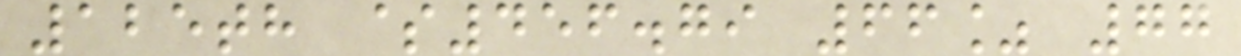125th $456.79 66% 77
